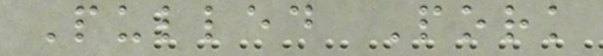Pulled Pork
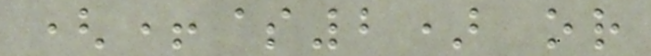(+$2) or
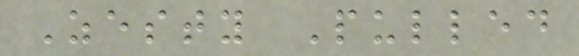Zesty Pulled
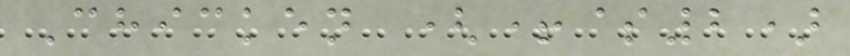Chicken (+$2)
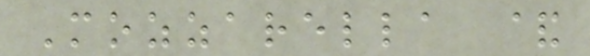Mozzarella &
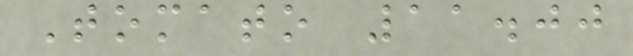Tomato 11.00
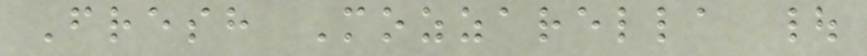Fresh Mozzarella |
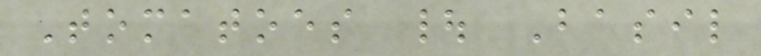Tomatoes | Basil
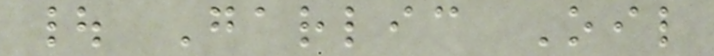| Garlic Oil
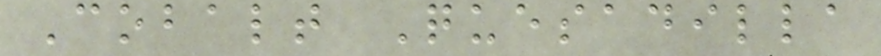Cobalt Quesadilla
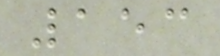153
